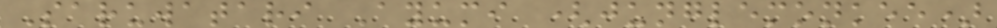Saruwatari Ayumi (junglemonkee)
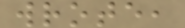wrote,
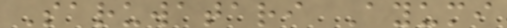Saruwatari Ayumi
